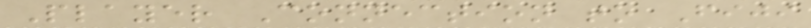Player Connection to Fiji
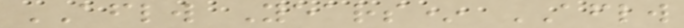AFLW Years* AFLW
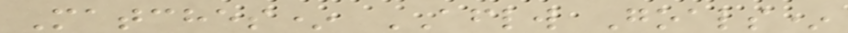Matches* AFLW Goals*
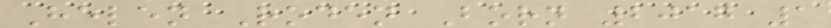Helen Roden Born 2017 1
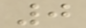0
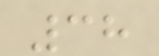38
